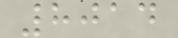8014
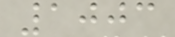1003
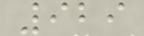929
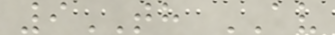9TH AV
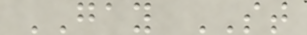GAY ST
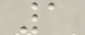1
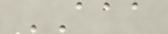AAA
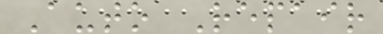Auto Repair
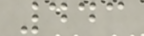443
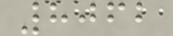8062
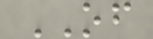OF
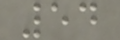54
